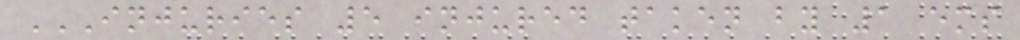INJURIES 5 INJURED TAKEN BY 1 EMS
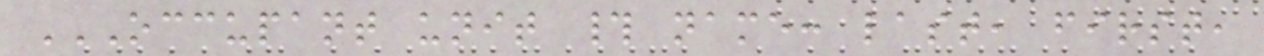OCCUPANT UNIT # NAME: LAST, FIRST,
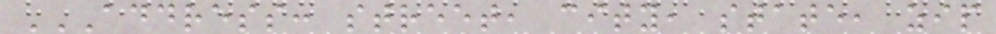ADDRESS: STREET, CITY, STATE, ZIP
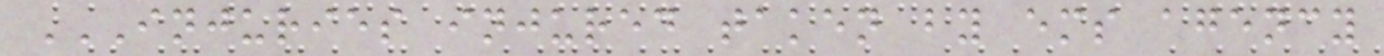INJURIES INJURED TAKEN BY EMS AGENCY
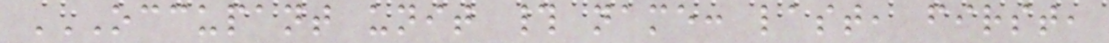OCCUPANT UNIT # NAME: LAST, FIRST,
